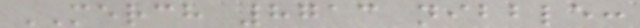MERCH 8713 nibble:
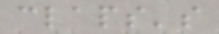claps's
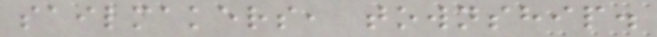sailmakers, township.
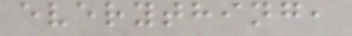everything,
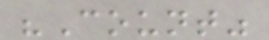"Count"
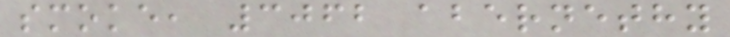smoke, 3062 abernethy
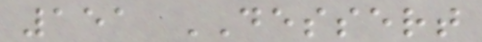151 DESSERT
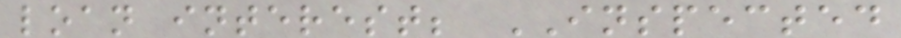loan interest; INSPECTED
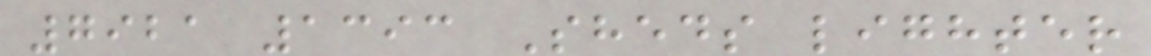7921 1393 Sheds lighter
